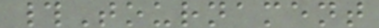#Tournament
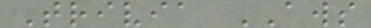Trivia AWS
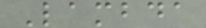Lambda
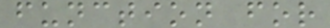function for
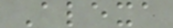Alexa
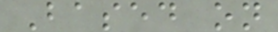Based on
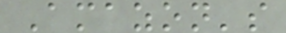Amazon's
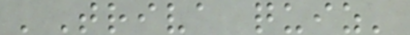'Triva quiz'
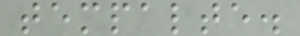tempalte.
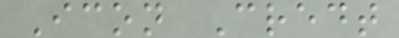Icon Credt
